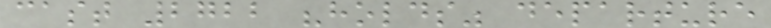cast 2722 "holds" departure
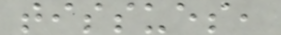tissues,
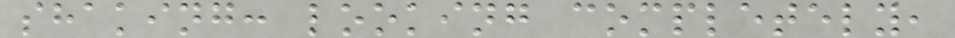shaking: looking completely,
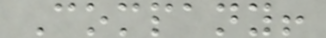Company!
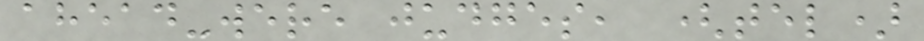ahead-were judges, (tel)
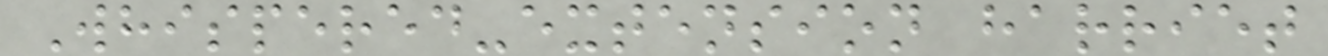Whispered-extension harriet
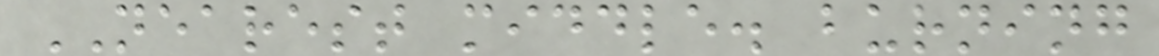NEAREST middle. burning
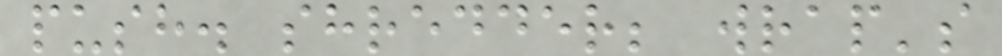push. shredder; wrap's
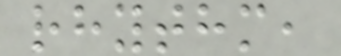rhythm,
